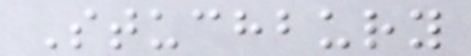Stuchbury
